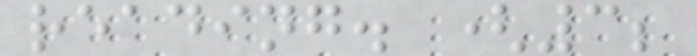reading. (3;
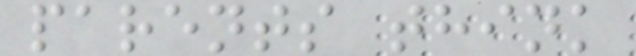parents think
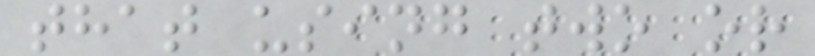that using two or
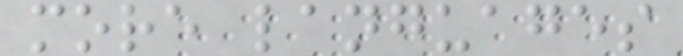more languages
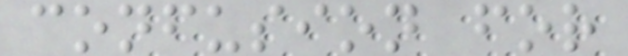confusion for
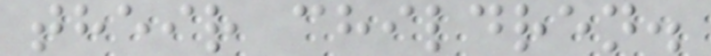their children.
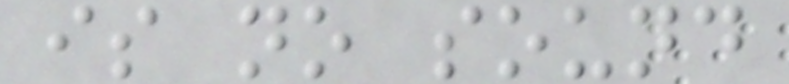is no sound
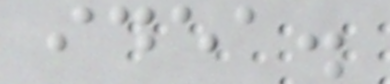idea.
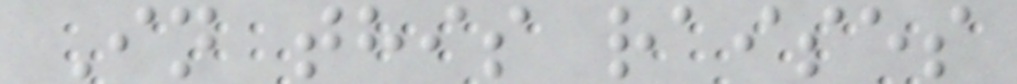In this raises
